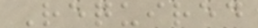Required
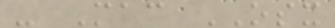- Mac OSX
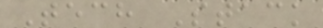Tech Stack
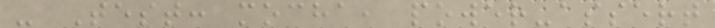- Test: mocha, power-assert
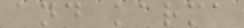and karma
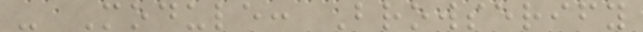- Module: Browserify
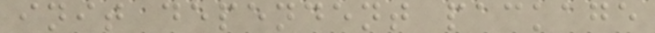init dependent package
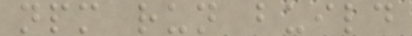npm run build
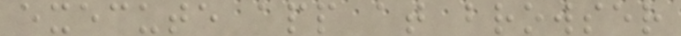execute app at browser
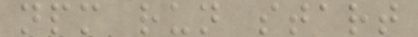npm run start
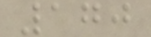170
